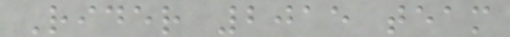Rider 2015 team
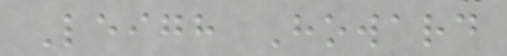Leigh Howard
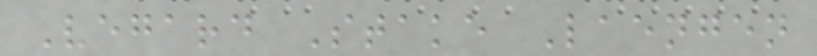Vegard Stake Laengen
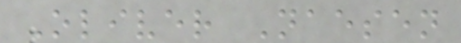Oliver Naesen
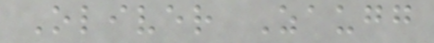Oliver Zaugg
